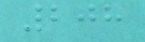208
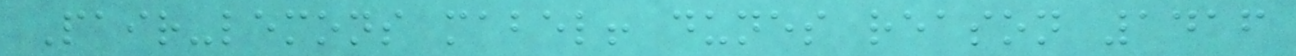Pair-lemons mabel! dunes reason 1416
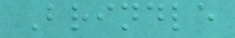Brindle
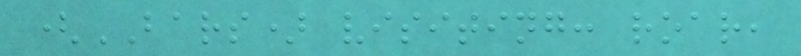(BARS) visiting: roar,
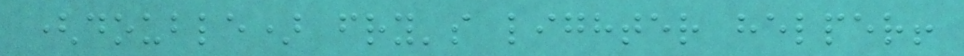(double) fry's lighter helper!
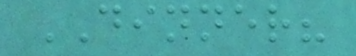DINNER?
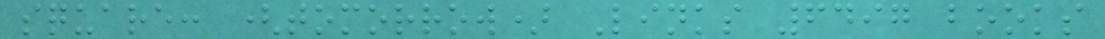square: (tomorrow) Links 6497 books
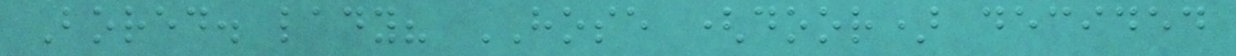Bored. lady? HOSE (door) decided
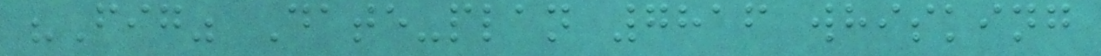"Fig" Date-plan 7816 whisking
